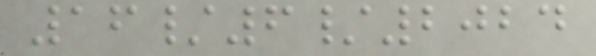16/6/2024
